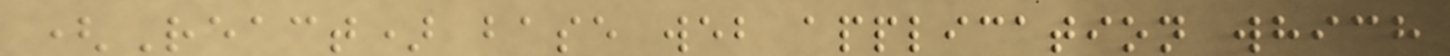(React) base web application which
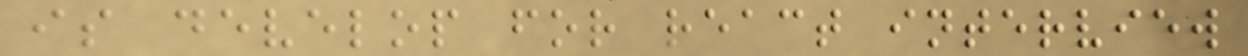is develop for react interview
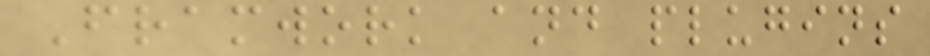Framwork and plugins
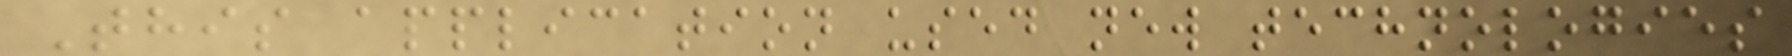This application used new technologies
